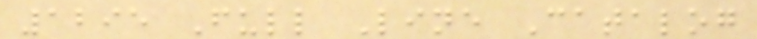1295 Full Line Catalog
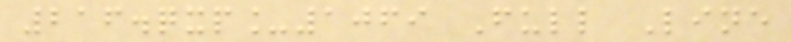216.qxp_1069 Full Line
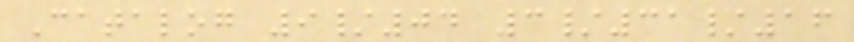Catalog 9/04 3/31/16
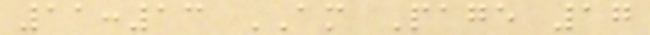11:13 AM Page 17
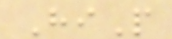HiP
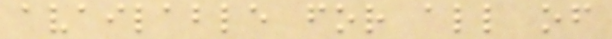available for all of
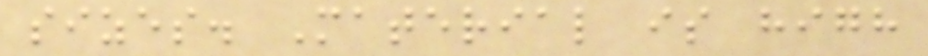sizes. Material is high
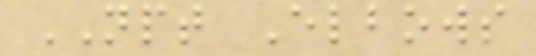NPT Elbows
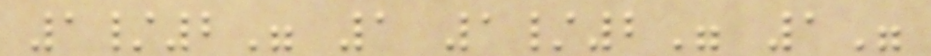1/2" 1 1/2" 1"
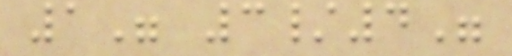1" 3/4"
